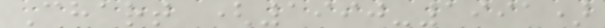Chart (1990-1991)
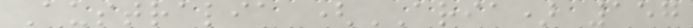Australia (ARIA) 157
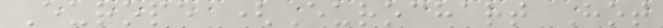Europe (Eurochart Hot
